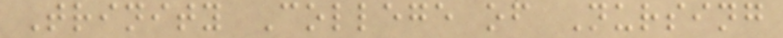Trinity College of Nursing
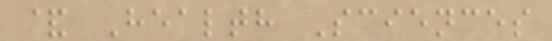& Health Sciences
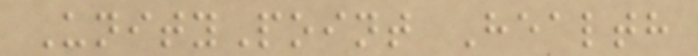UnityPoint Health
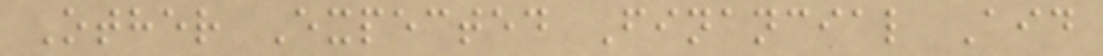Other Expected Financial Aid
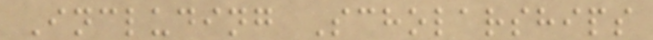Including Scholarships
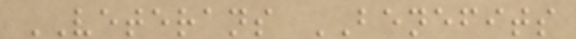VETERANS BENEFITS
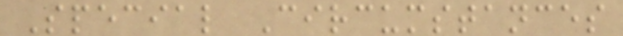Special Circumstances
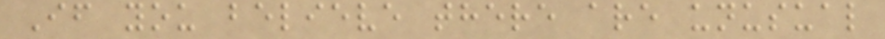If you believe there are unusual
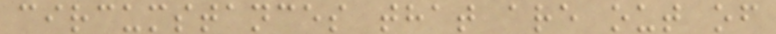circumstances that are out of
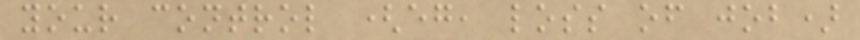your control (eg, loss of job)
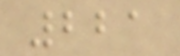221
